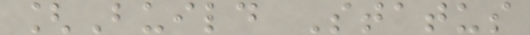[Build Status
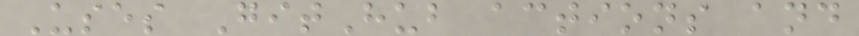Uses GitHub actions and
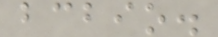bcbio.
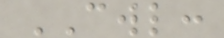CWL:
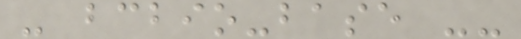- bcbio-base --
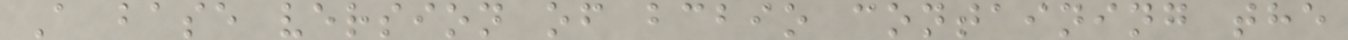A base version of bcbio containing the
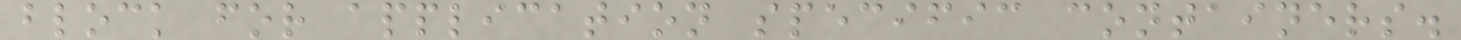block for application specific containers.
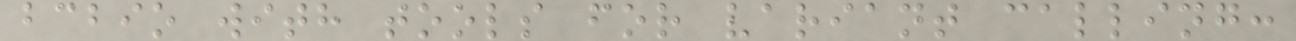bcbio with tools for variant calling:
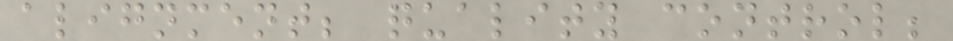alignment; quality control;
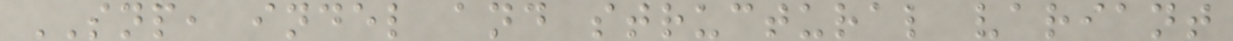SNP, indel and structural variant
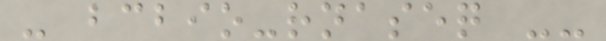- bcbio-rnaseq --
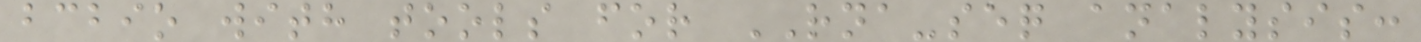bcbio with tools for RNA-seq analysis:
